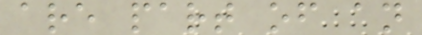are part of an
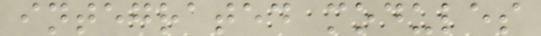integrated modules
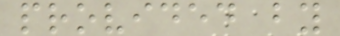provided by
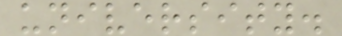university.
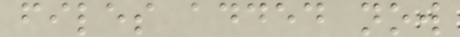files added now
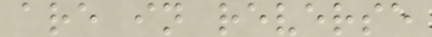are in reverse
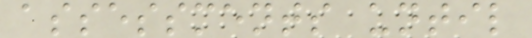assessments until
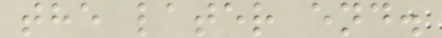the later end.
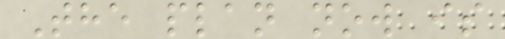The plan now is
